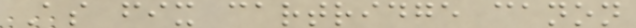As fix cartridge canon
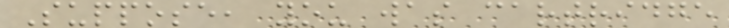Suppose, you was cartridge
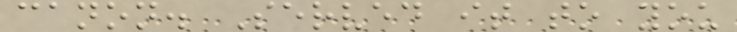canon. Served it to you
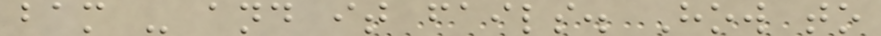bam - and it fails. How to
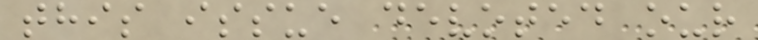this issue devoted our
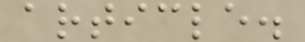article.
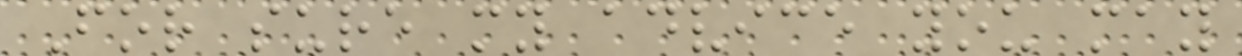For sure my advice you may
